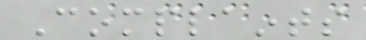Complaints
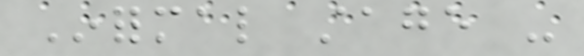Informal stage -
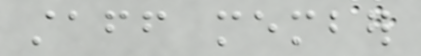staff member
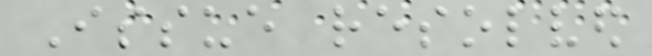Issue resolved
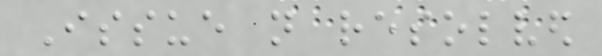Issue not resolved
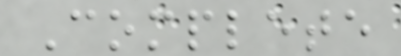Complete
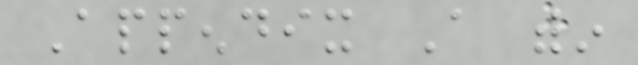Appendix A within
